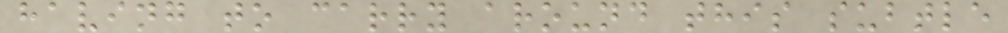having to carry around this subtle
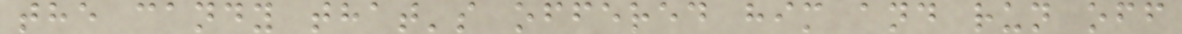the candy that's offered him and run off
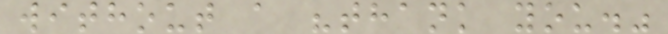without a "thank you."
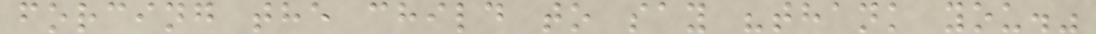forcing the child to say "thank you."
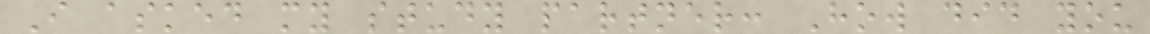I asked my study partner: How did you
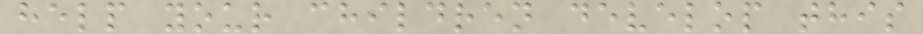help your children develop this
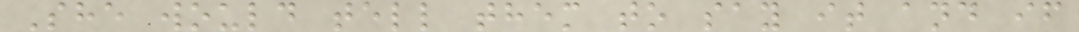She would tell them to say it and if
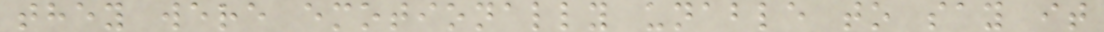they were emotionally unable to say it
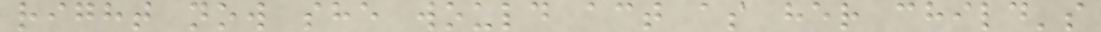right now she would act as her child's
